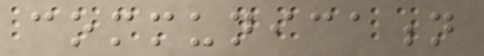communication
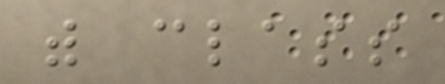with class
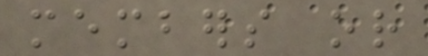members or
